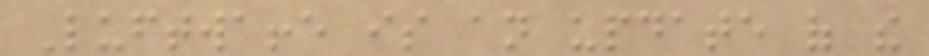Luftwaffe is an update of the
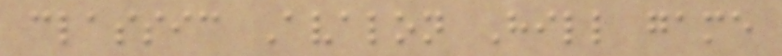classic Avalon Hill game
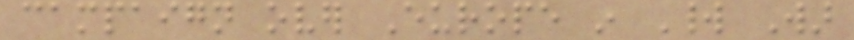campaign over Europe in World War
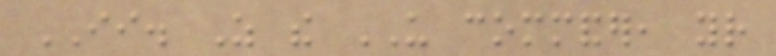II. As the US commander, your
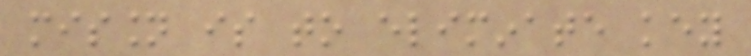mission is to eliminate key
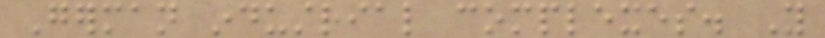German industrial complexes. You
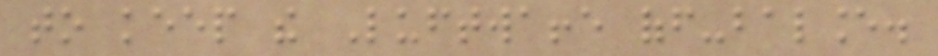to keep the Luftwaffe off-balance.
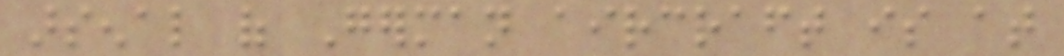arsenal of German aircraft is at
